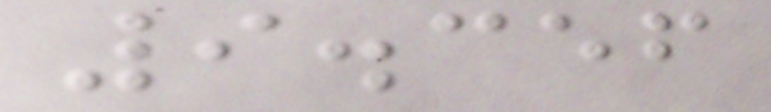9.356
